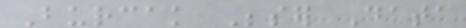Burcak Beser Data
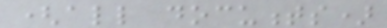(all documents)
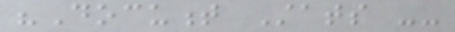"Document Stats --
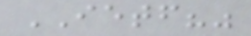IETF?"
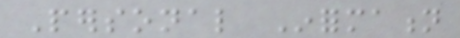Personal Information
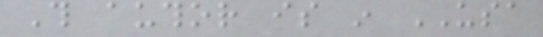This author is in USA
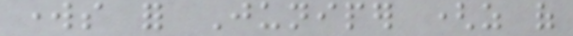works for Juniper (as of
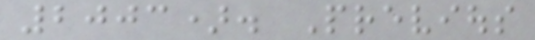2003). Previous
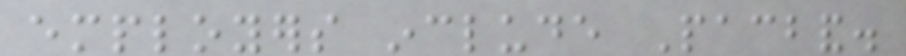employers include Pacband.
